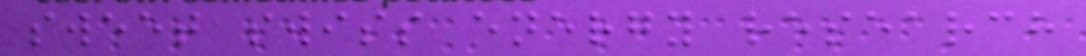sweet swiss energy research
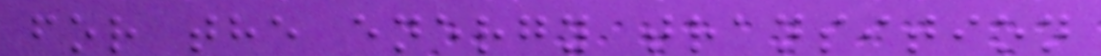for the energy transition
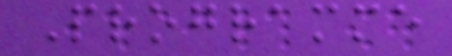Programme
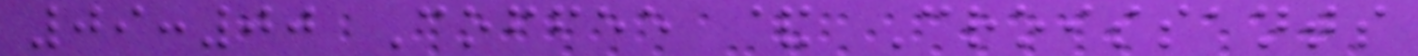09:00 Coffee & Croissants
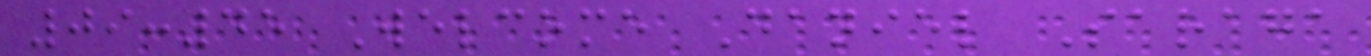09:45 Welcome Daniel Saraga
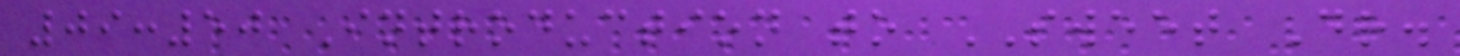09:50 Introduction to SWEET Dr.
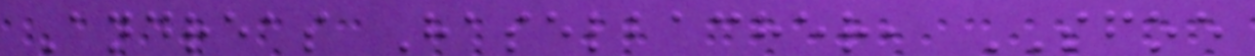Andreas Haselbacher, SFOE
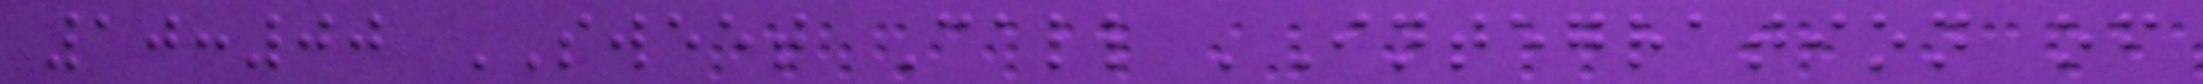10:00 SWEET Call 'Integration of
